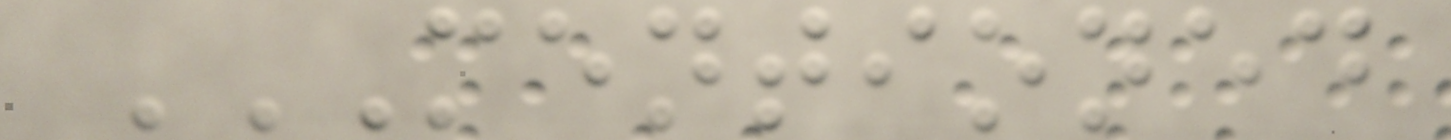MENTIONED
